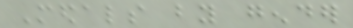Medals by gender
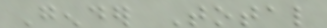Gender Total
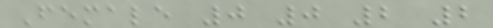Female 0 0 2 2
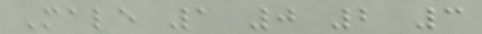Male 1 0 2 3
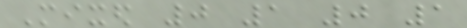Mixed 0 1 0 1
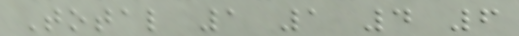Total 1 1 4 6
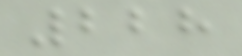228
